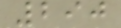290
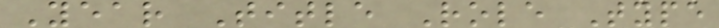Year Title Role Type
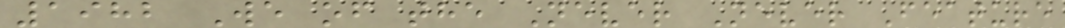1982 We of the Never Never Feature
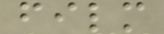film
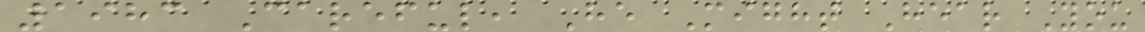1983 Careful, He Might Hear You
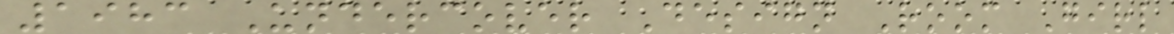1983 Undercover Design Room Girl
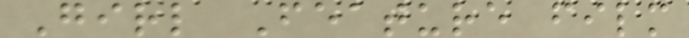Girl Feature film
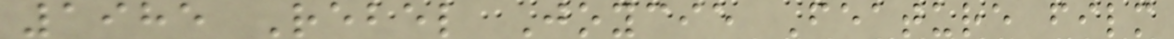1985 Rebel Joycie Feature film
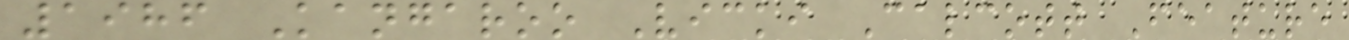1986 Kangaroo Vicki Calcott Feature
